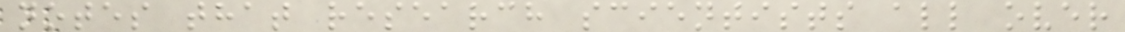notes that research scientists all over
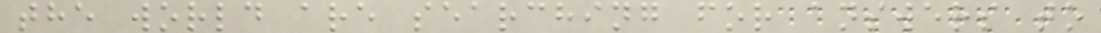the world are searching for answers to
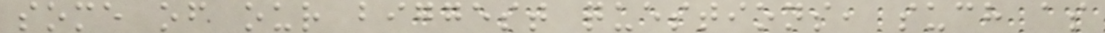some of our biggest questions, such as
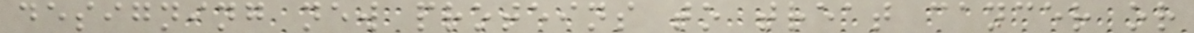designing new proteins to treat cancer or
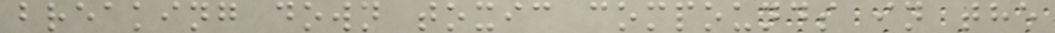breaking down toxic compounds in the
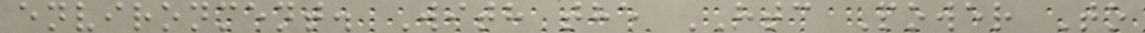environment. With the HTC Power To
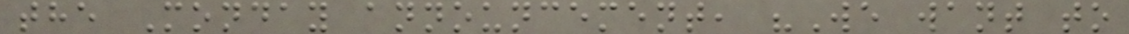the Monday announcement, "We want to
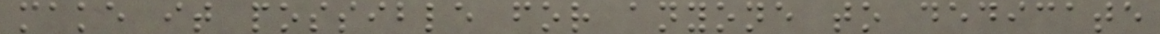make it possible for anyone to dedicate
